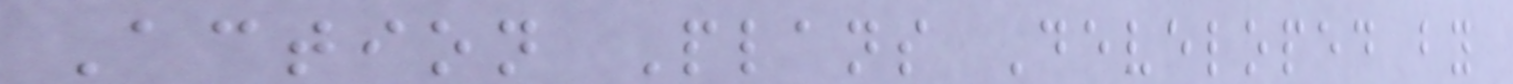Action Plans Developed by
